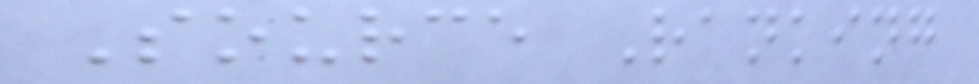Source Ranking
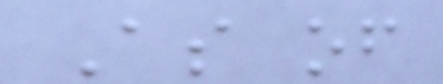As of
